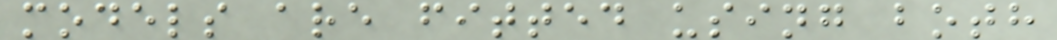models are fitted using both
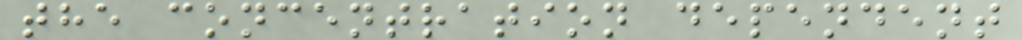the concentration dependent
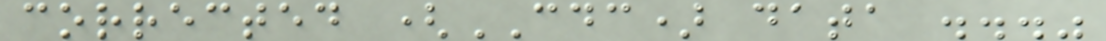corrected (CDC) data ..."
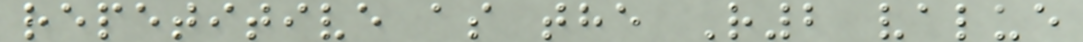repetitive as the R2 value
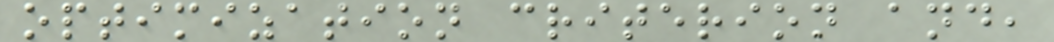optimization criterion and,
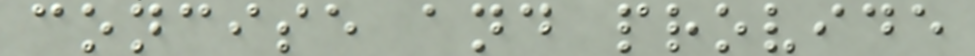concise and provide
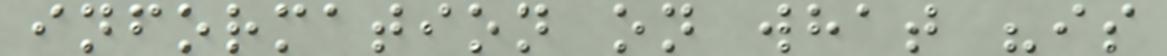information on what "is
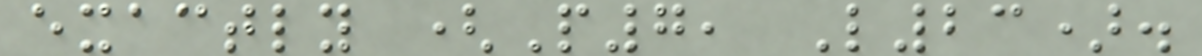exactly (P7, L23).
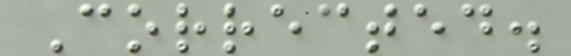Corrected.
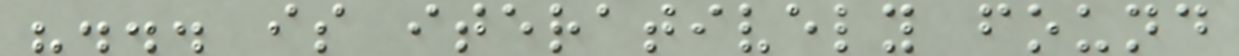"... is iteratively found
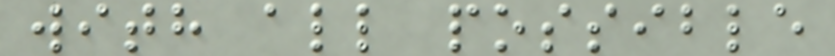with all possible
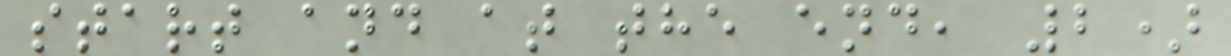start and at the end, 2)
